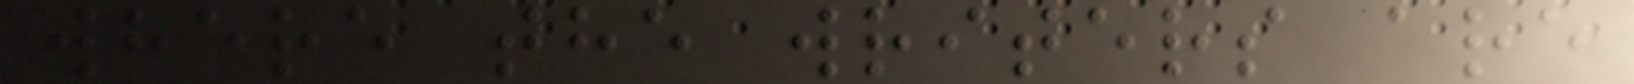where the writers are
